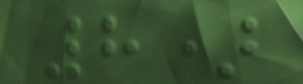8)
